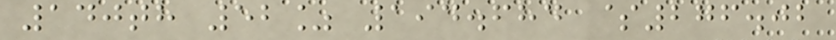140th 52% 194.684 $276.02
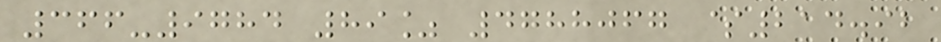366-9784 89% 4788067 $214.92
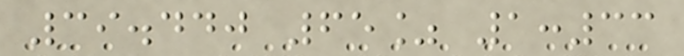39.440 65% 1:33
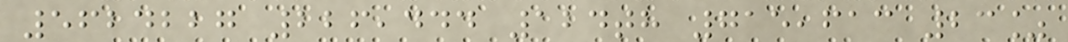5624227 226,444 124th 715,613 23%
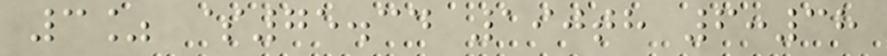3% $75.34 190th 6:38
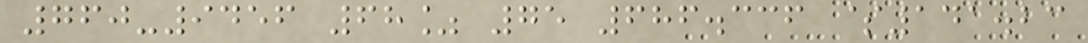760-9456 68% 75 686.336 $141.23
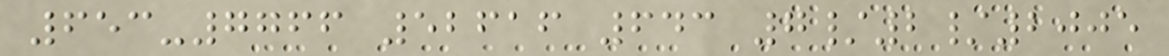653-7766 52616 643 7/2/2005
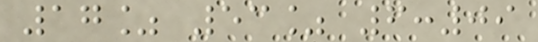17% 53% 6:09
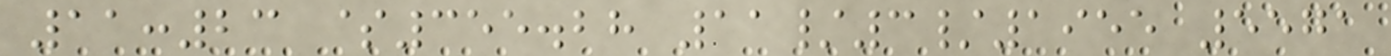11:23 $355.28 11/3/1955 5571
